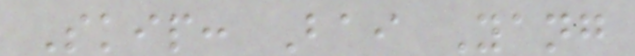Skip: Bai Yang
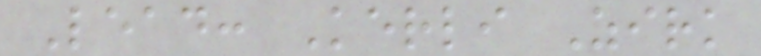Lead: Kerli Zirk
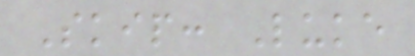Skip: Luke
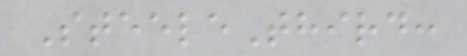SteeleThird:
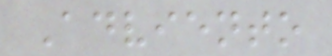Adviento
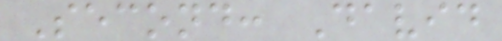Second: David
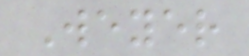Weyer
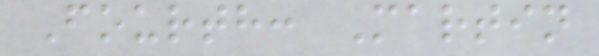Fourth: Martin
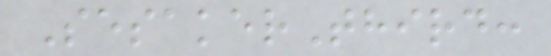SesakerThird:
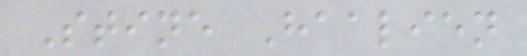Stine Haalien
